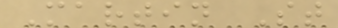Martin St
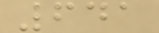641
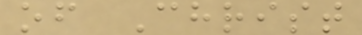of Christ
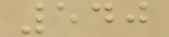540
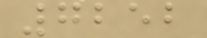7252
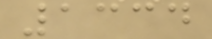1334
